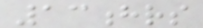13hrs
